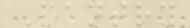Pantry
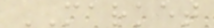MARKET
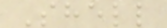Shell
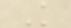K
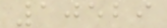10529
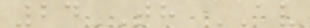24TH AV
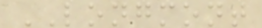LONGMONT
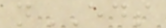nEDS
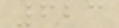623
